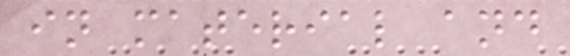in material and
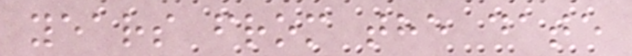years from the date
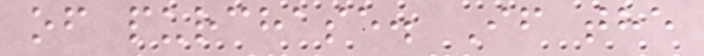of purchase. If the
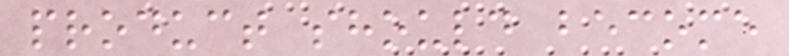product should become
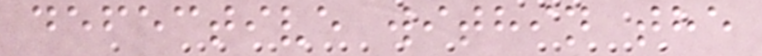defective within the
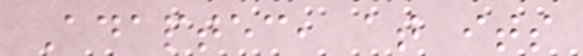Adaptec, at its
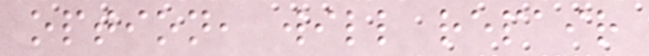option, will repair
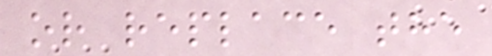or replace the
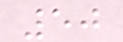50
